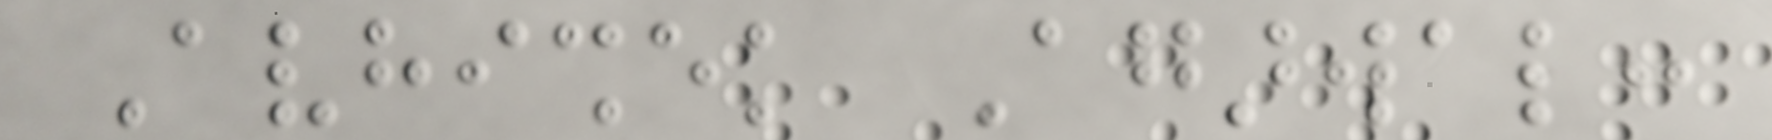Avhishek Agarwal:
